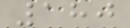180
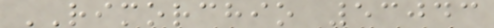RIMORCHIO 53043
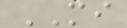MI
